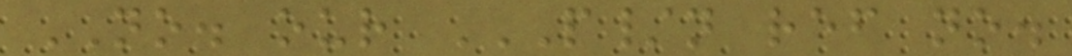NO. our P/N REF NO.
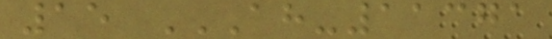15 AH-11371
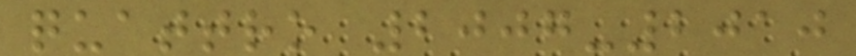quattro 2007-2010
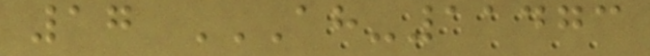17 AH-11473
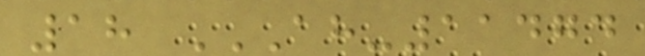18 AH-11474
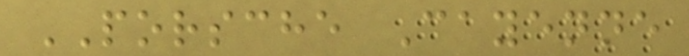PORSCHE Cayenne
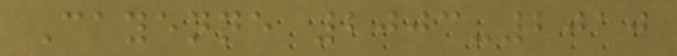Cayenne 2003-2010
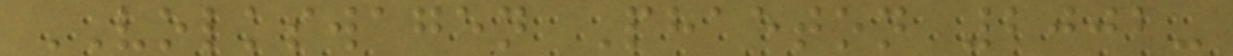VOLKSWAGEN Phaeton 2002-
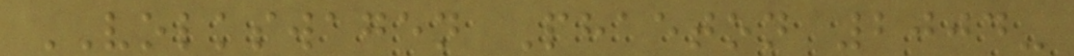VOLKSWAGEN Phaeton 2004-
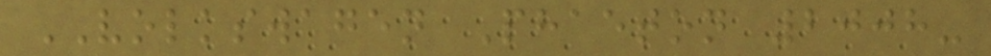VOLKSWAGEN Phaeton 2008-
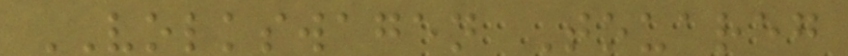VOLKSWAGEN Touareg
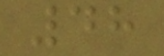48
